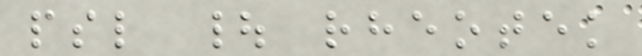psl | rheotek
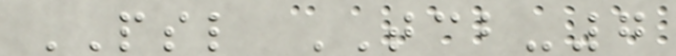PSL TCB-7
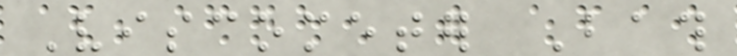Viscometer Bath
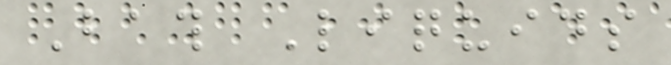Bath Liquids
